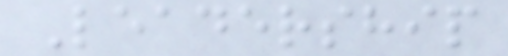Leadership
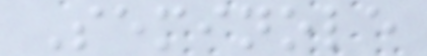Seminole
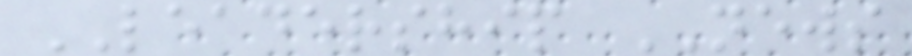LEADERSHIP NEWS
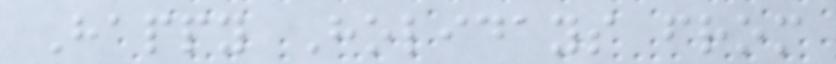Happy Holidays from
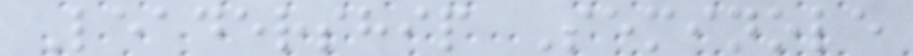Leadership Seminole
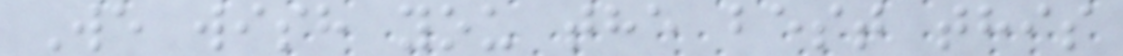We wish you the best this
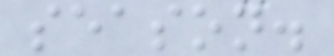season.
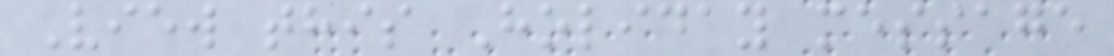View this Holiday message
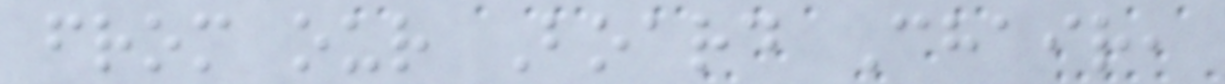from our Board Chair,
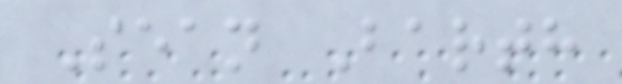Sean Barth
